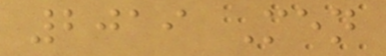2019 Men
